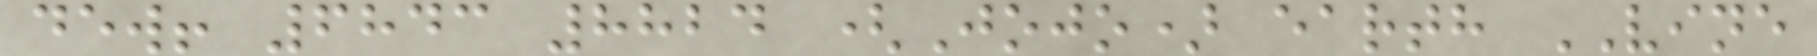dew! 6843 8824 (Jojo) earth VINE
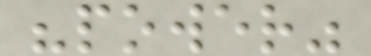"power"
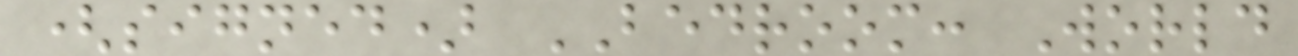(signed) BEDROOM: World
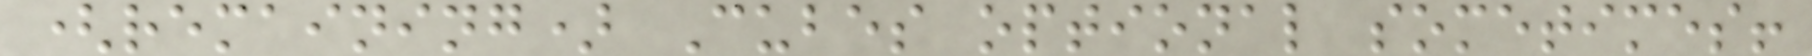(remaining) Cubes optional sometimes!
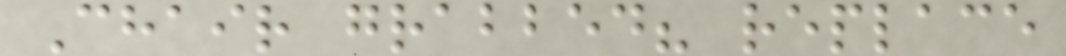Chair grabbed? replace
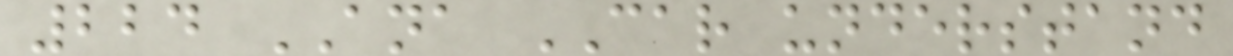224 ANA CAR understand
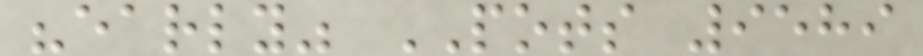"early" POTS 9589
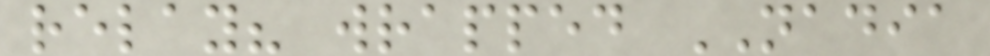relay? wrapped NADIA
